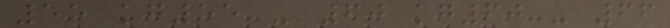55 kg55 - 60 kg60 - 66
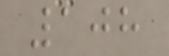108
